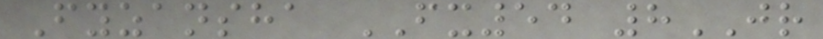Fyzansha FX54 8JR
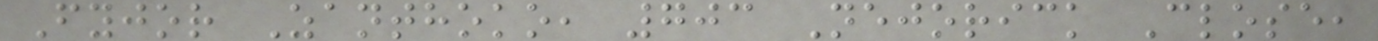Fyjor Zanthoko, 703 Nejorick Close,
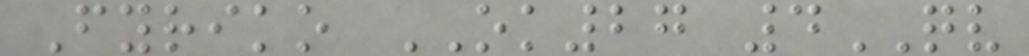Fyriko OK27 4QV
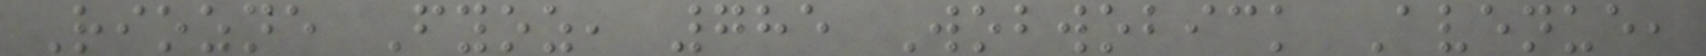Riozne Fyoz, 785 Wobwobick Avenue,
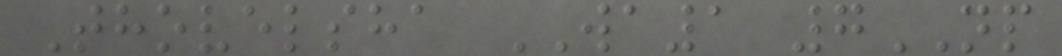Thovelsha WA1 7NP
